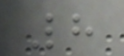8
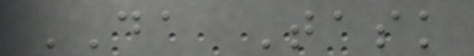DA Task
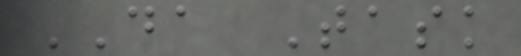DA Task
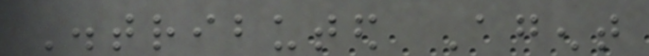Distributed Agent
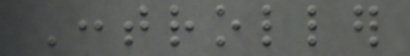Controller
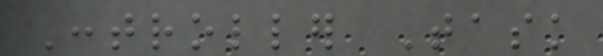Controller Task
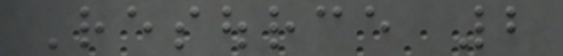Resource 2
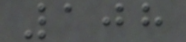108
